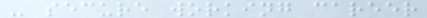- secure working career
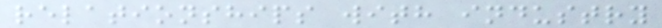relationships with industry
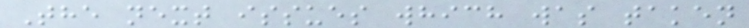The next issues which was taken
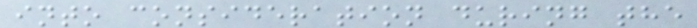into consideration during the
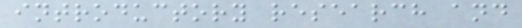introductory research and
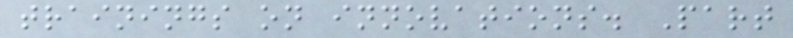trainings on innovations. Part
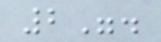2".
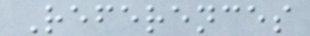References
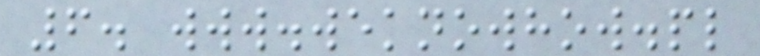6. www.weknowhow.pl
